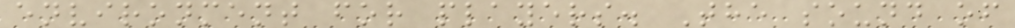environment for players. The sound of
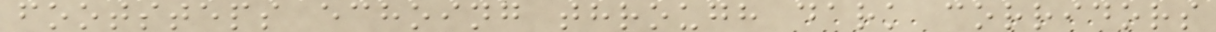footsteps echoing through dark corridors
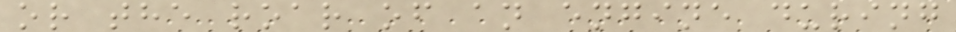or the roar of an engine during
